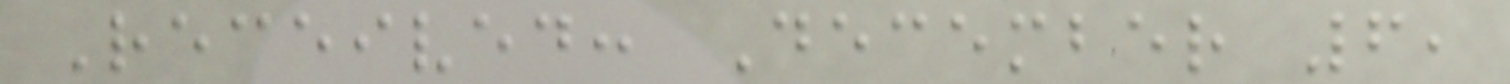Received: December 6,
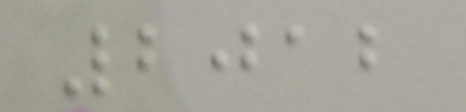2012
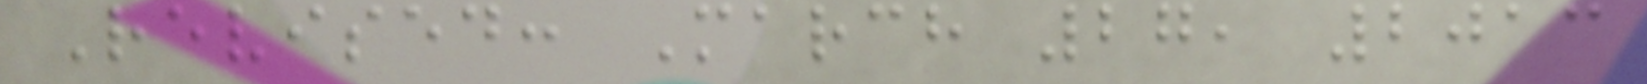Revised: March 27, 2013
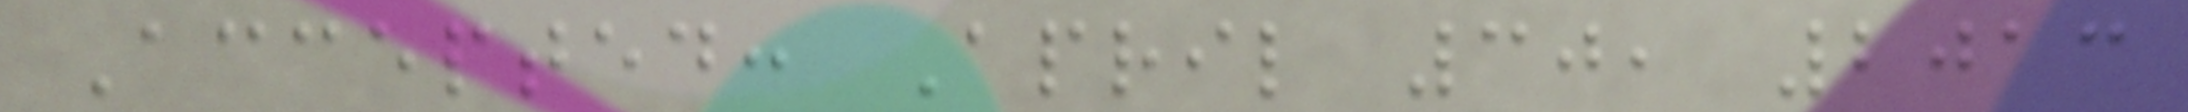Accepted: April 30, 2013
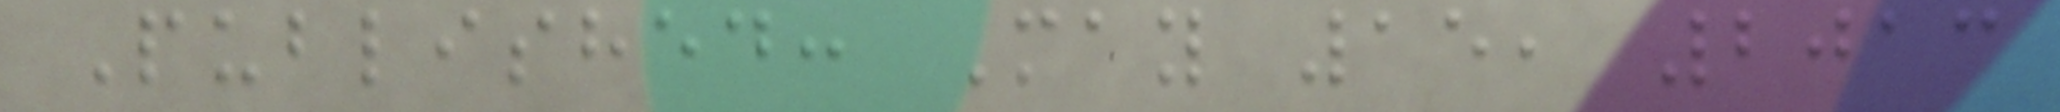Published: May 15, 2013
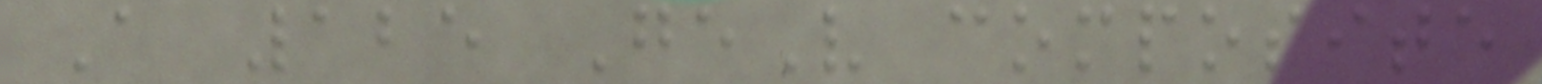A 125 GeV composite
